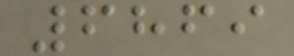6869
